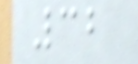32
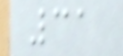31
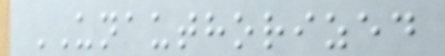UNAUTHORIZED
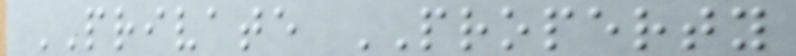PRIVATE PROPERTY
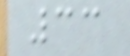33
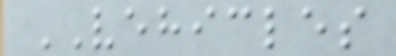VEHICLES
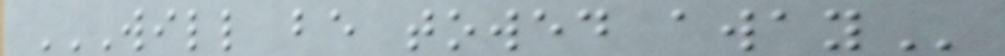WILL BE TOWED AWAY
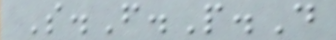S.F.P.D
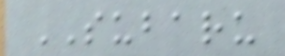SUBARU
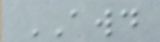AWD
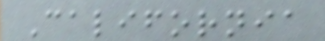California
